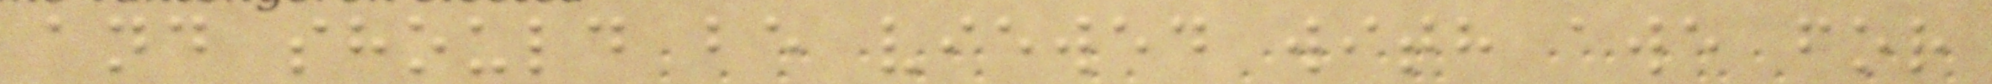and should be viewed with awe for
